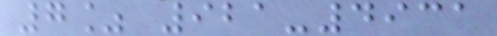7% 921-4931
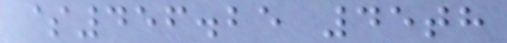$456.25 45th
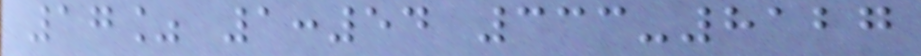17% 1:54 333-8127
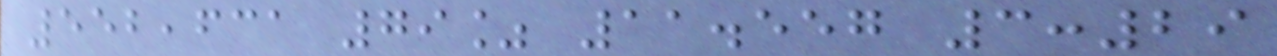552,631 79% 11.557 3:29
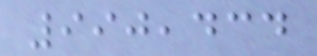990,434
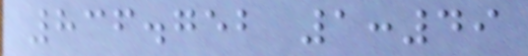836.752 1:49
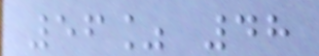56% 48
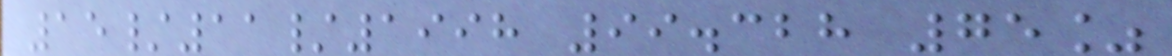15/11/1998 99.328 75%
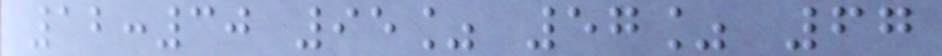12:30 95% 57% 67
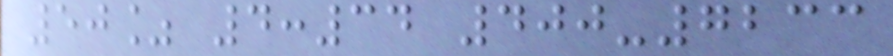50% 4:34 400-7233
